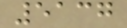5137
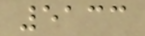5133
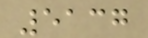5137
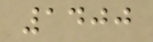1400
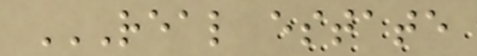REAL ESTATE
